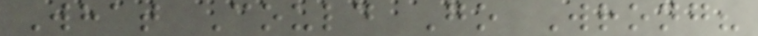What Could Go Wrong?
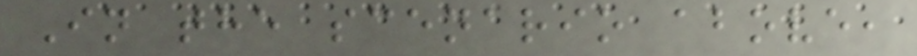In the scenario above,
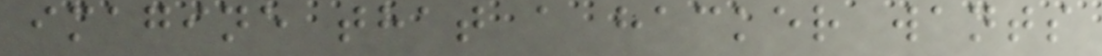imagine that a hacker wants
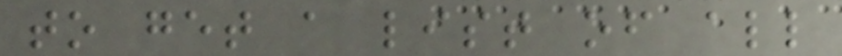to get a list of all
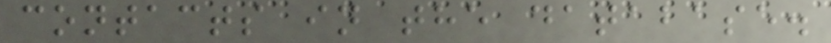contacts in the database.
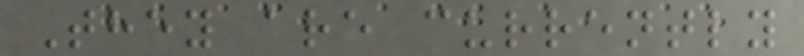They are currently
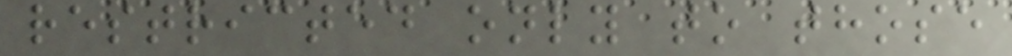restricted only to those
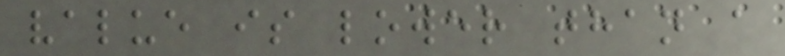value is lower than a
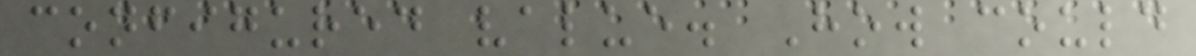configured value. How could
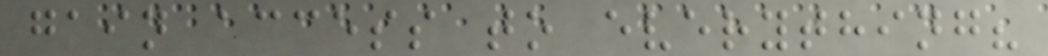gain access to everything?
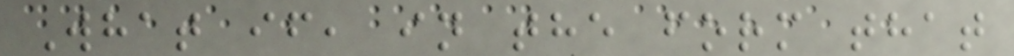What if, in the form that
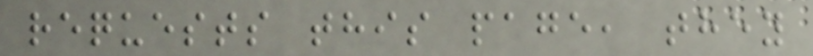requests this page, they
